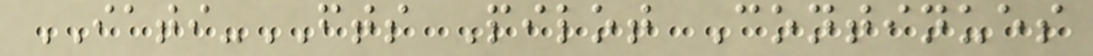IATI-FTS Pilot Continues
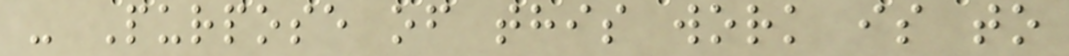- Purpose of this work is to
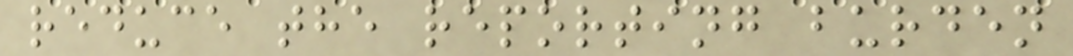reduce the reporting burden
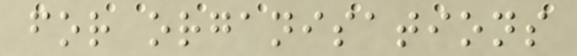for organisations
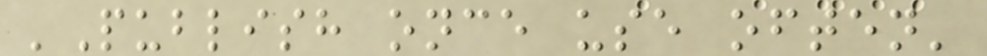'Publish once use often'
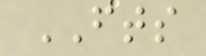FTS
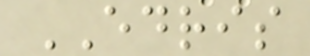EDRIS
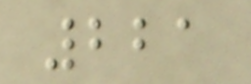221
